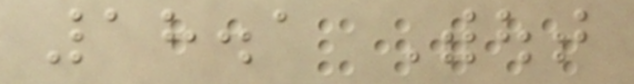18.1 Without
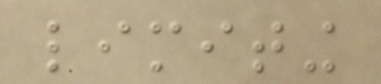limiting
